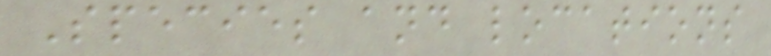Species and locations
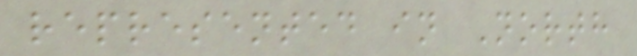represented in North
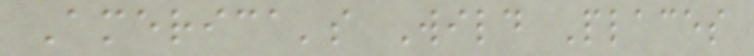America's Wild Places
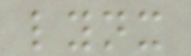lynx
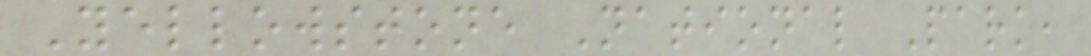Yellowstone National Park,
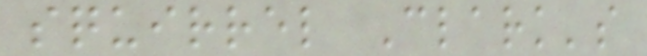squirrel Clark's
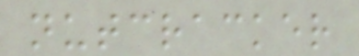nutcracker
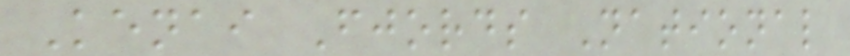Kenai Fjords National
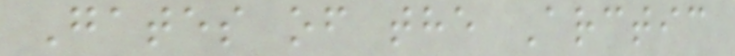Gates of the Arctic
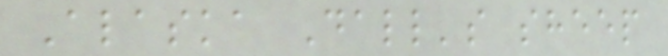Alaska Dall's sheep
